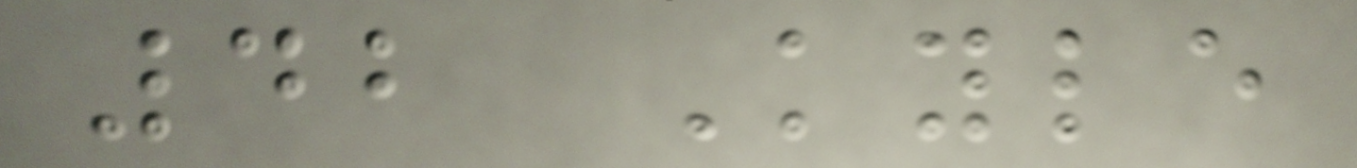42 Kyle
